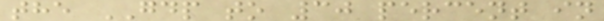the GDP to 30 percent in
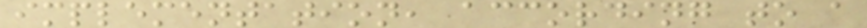implementation, according to a
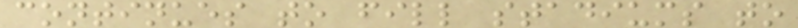continues to fill stadiums to
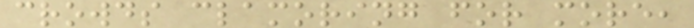crowds clamoring for more,
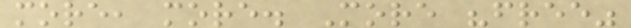more, more. More "free"
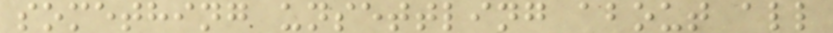something unsettling about all
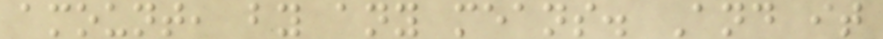amount, by any means. And it
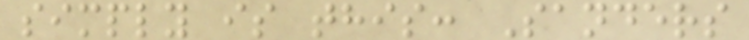simply is this: Sanders
